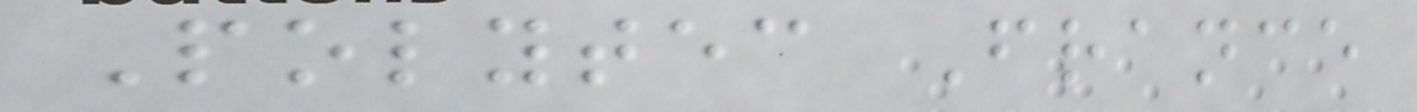Polytec France
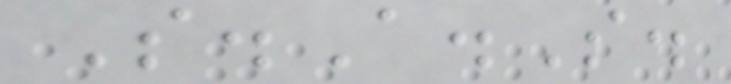S.A.S.
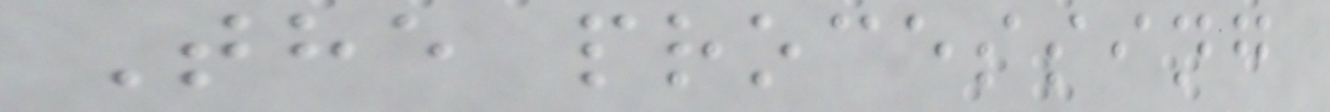The processing
